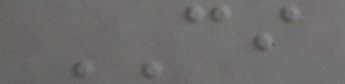CI
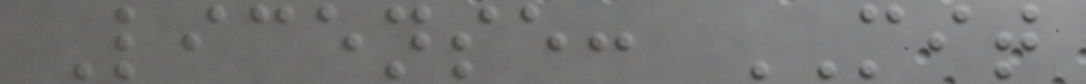License: MIT
